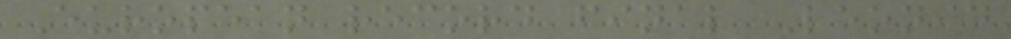European record final Leonid
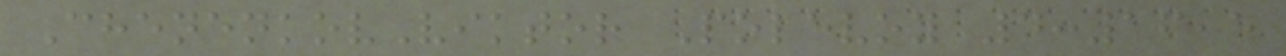ChenenkovViktor Polevoy 4:16,5
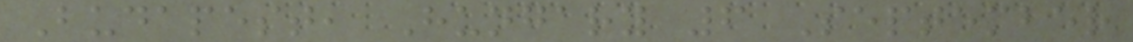Budapest, Hungary 6 September
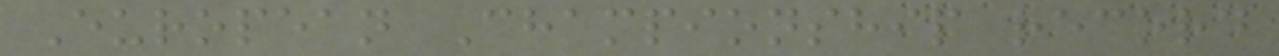European Championship record
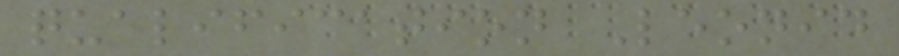qualification Leonid
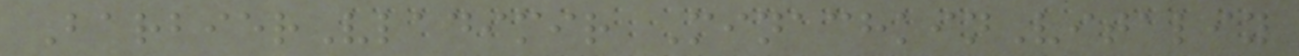BarbierVladimir MinachkinVitaliy
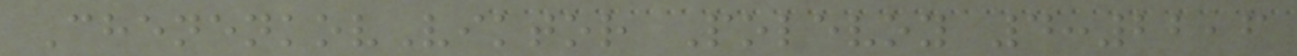ChenenkovViktor Polevoy 4:22,6
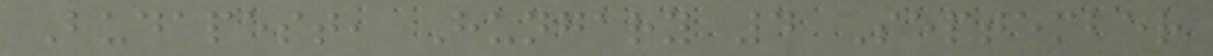Budapest, Hungary 4 September
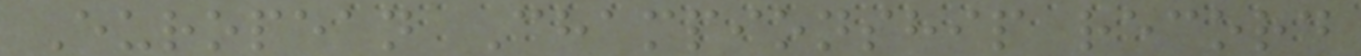European Championship record
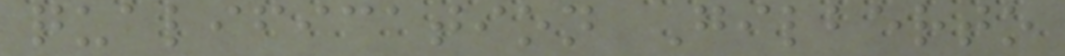qualification Gilberto
